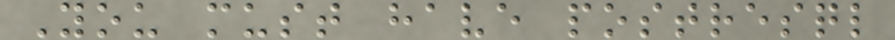You must have postresql
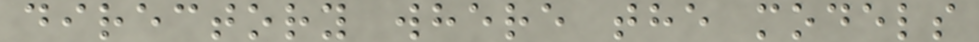directory where the models
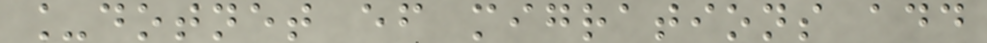_dotnet ef migrations add
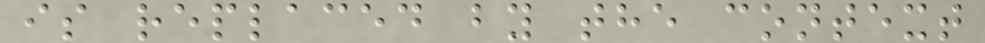is replaced by the context
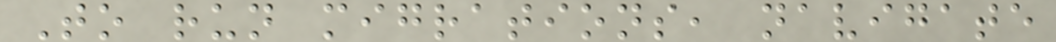To run migrations, navigate
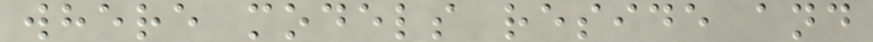where models reside and
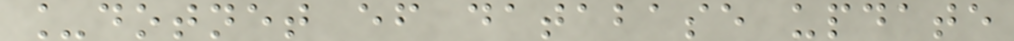_dotnet ef database update
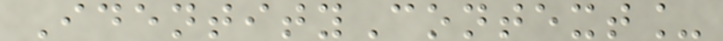IdentityContext_
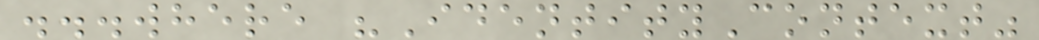...where "IdentityContext"
